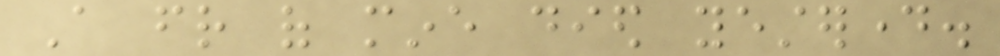A friend of mine died yesterday.
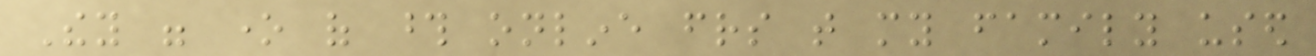They were one of those online friends that my family used
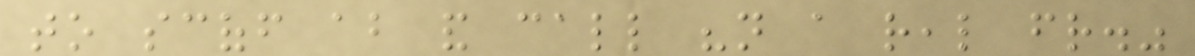to scoff about and call "not a real friend."
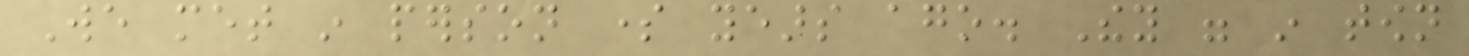We met in person some years ago. They were in town
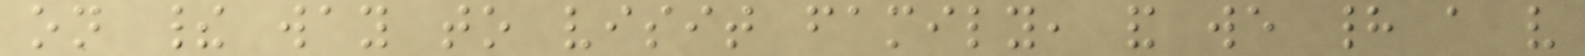on their way to visit family, and we had a very
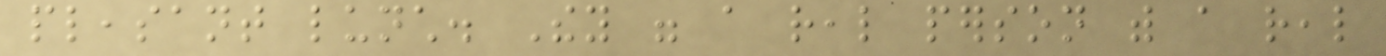pleasant lunch. They were a real person with a real
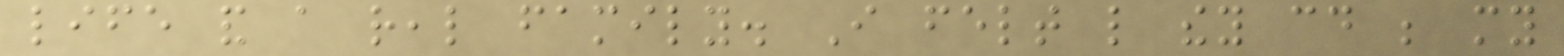life and a real family. I felt like they could be my
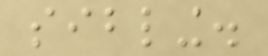sibling.
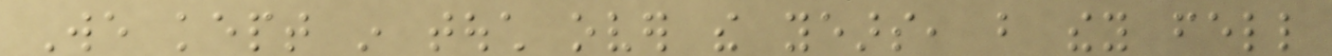We kept in touch over the years, but they fell
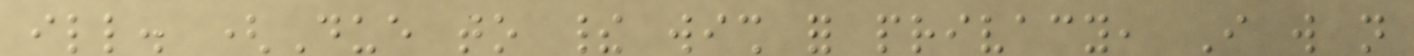ill. (Due to their wish for privacy, I will not
